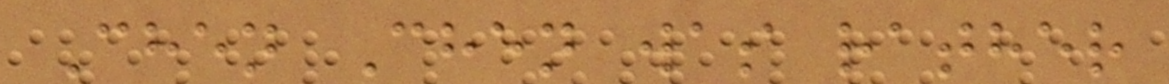Chen Chen was rather
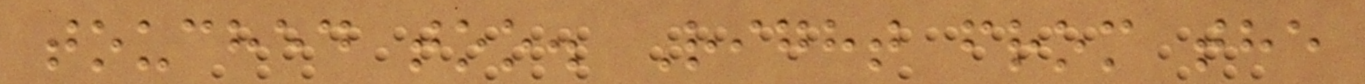touched too. Right from the
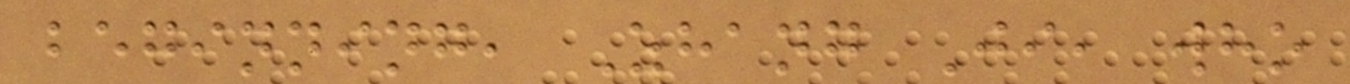beginning, Zhang Ji, who
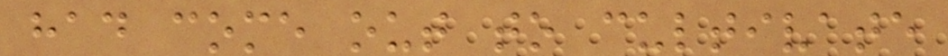had come out to cultivate
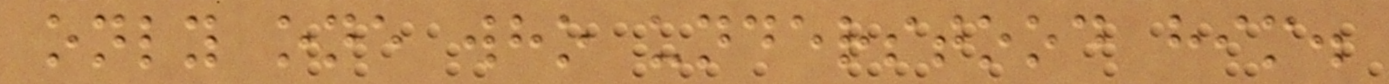only one who understood him.
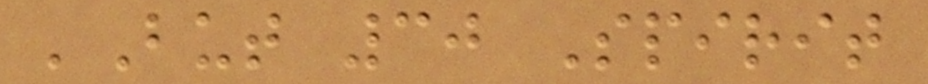'But 30 Spirit
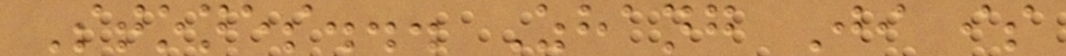Stones... Zhang Ji is
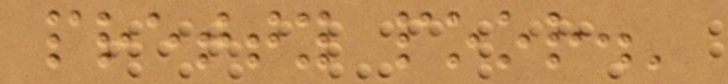pretty poor.'
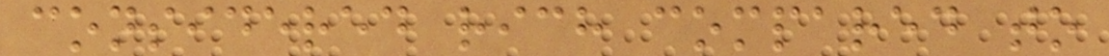considered rich compared to
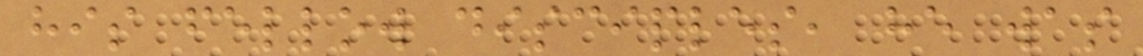his fellow disciples, he was
